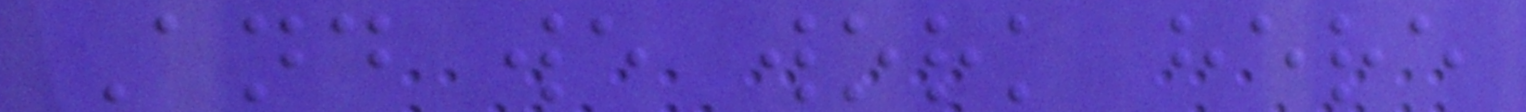And we work here
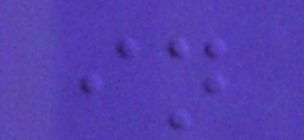in
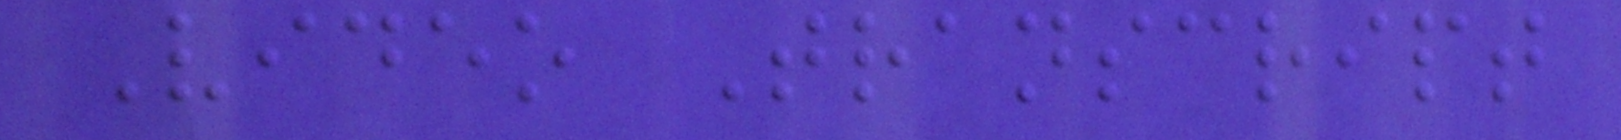Video Transcript
